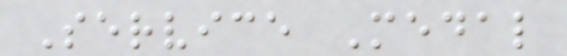Service Medal
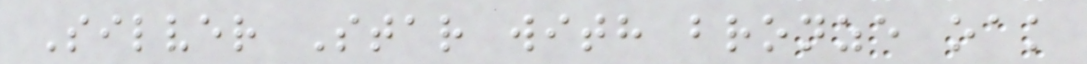Silver Star with bronze oak
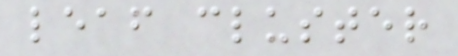leaf cluster
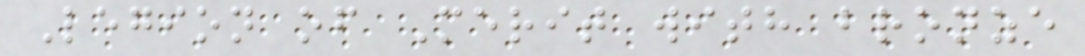Legion of Merit with bronze
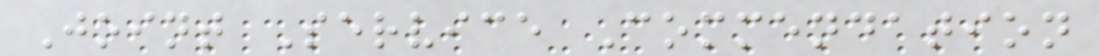Joint Service Commendation
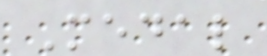Medal
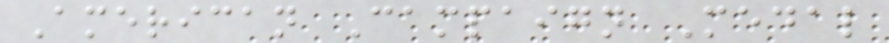American Campaign Medal
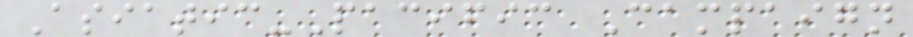Asiatic-Pacific Campaign
